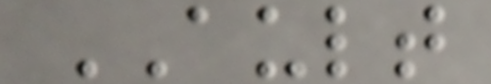AULT
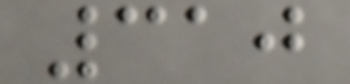310
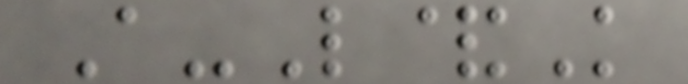A-L&K
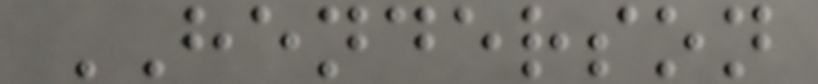HENDERSON
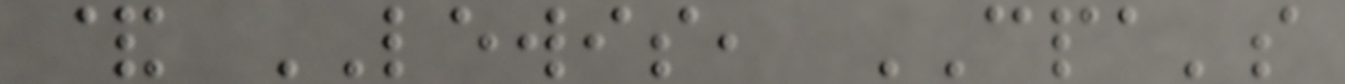& LEWIS, CPA's
